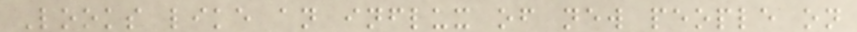Looks like an influx of new people on
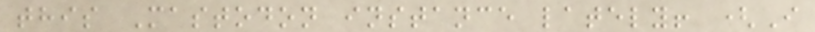this Mastodon instance lately! (I
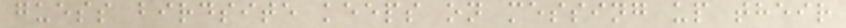guess birdsite keeps on messing up their
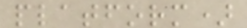platform)
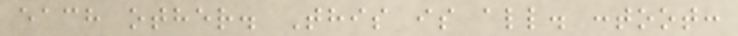each other. This is all. :toot:
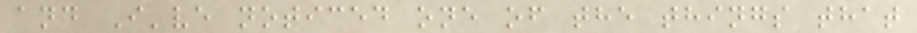and I've noticed one of the things that
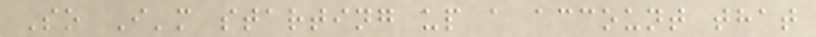So I'm starting up a account that
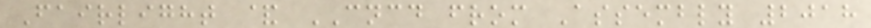Fairlight & CNCD from Assembly 2018
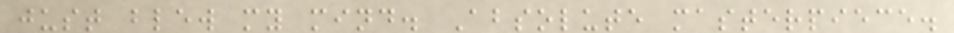just blew my mind. Absolute masterpiece.
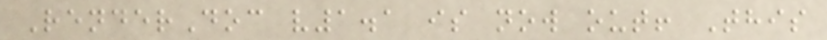RenderDoc v1.1 is now out! This
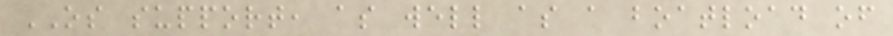OS support, as well as a boatload of
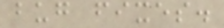bug fixes.
